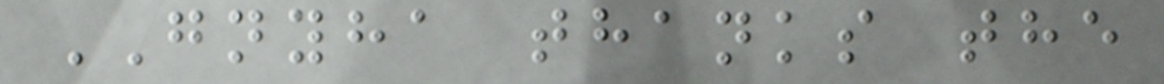GNYHA thanks the
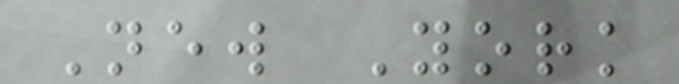New York
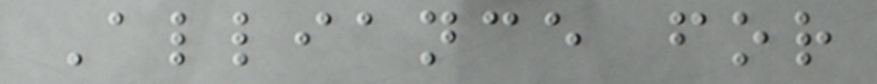Alliance for
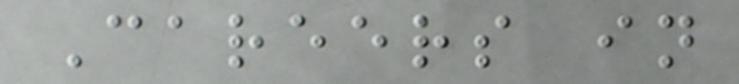Careers in
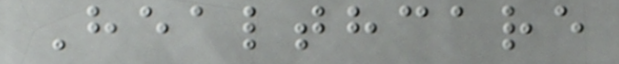Healthcare
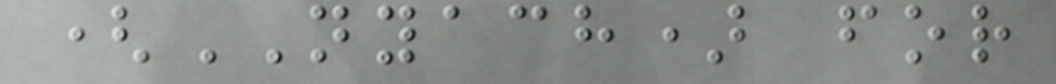(NYACH) for
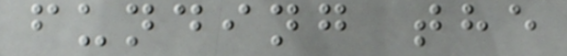funding the
